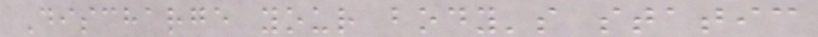Discharge your body's static
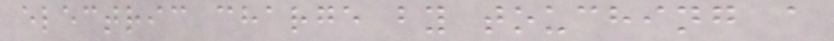electric charge by touching a
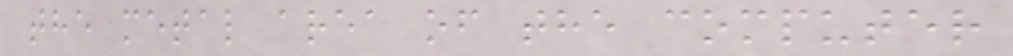the metal area of the computer
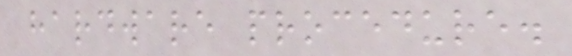hardware procedure.
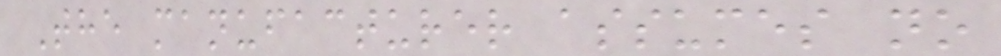The manufacturer assumes no
